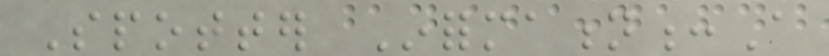Spotter Information:A
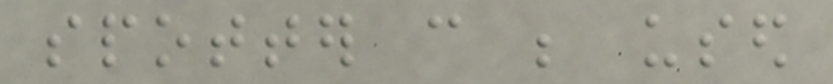spotter can be used
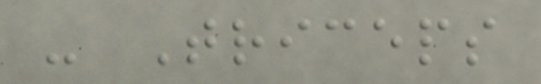- Triceps
